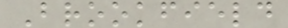Brookfield
